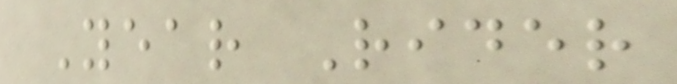Year Rider
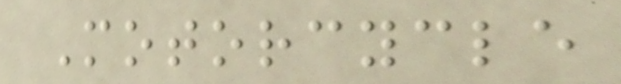Motorcycle
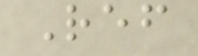Ref
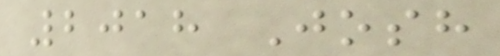2018 Josh
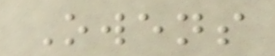Owens
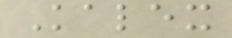Kalex
